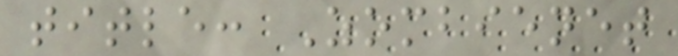title: Zombienet
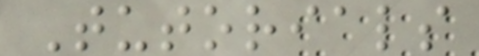Tutorials
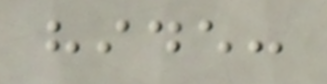hide:
